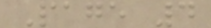Page 4
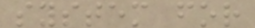system for
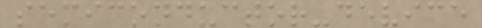semiconductor-device
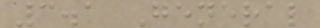3.1 General
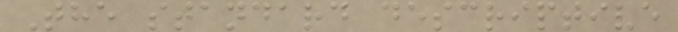The standard descriptive
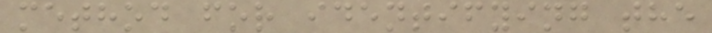method for identifying the
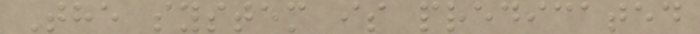The system is predicated
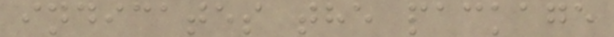indicates the package
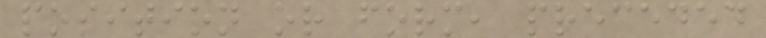position or form, preceded
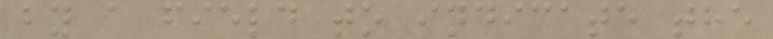by a field to indicate the
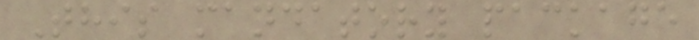This mandatory package
